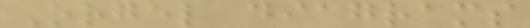Orgel diagrams
